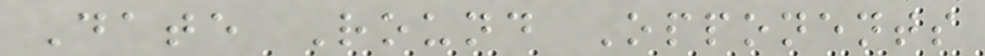Date Round Opponents
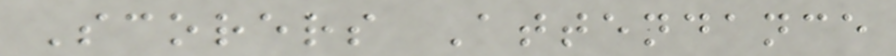Scorers Attendance
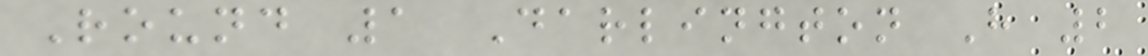Round 1 Darlington H 2
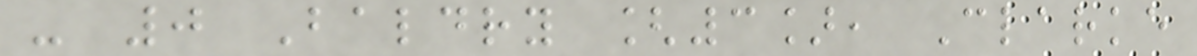- 0 Baldry [3], Clarke
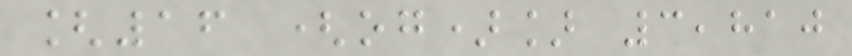[16 (og)] 3,810
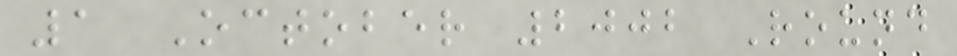1 October 2002 Round
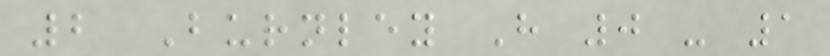2 Burnley H 0 - 1
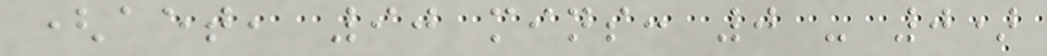(aet, 90 mins: 0 - 0)
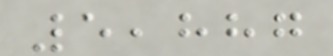5,887
